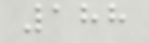188
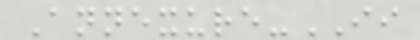Annexure-II
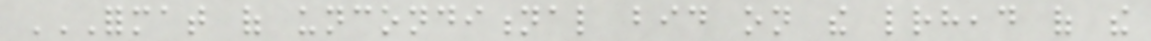FORMAT OF UNCONDITIONAL BID ON THE LETTERHEAD OF THE
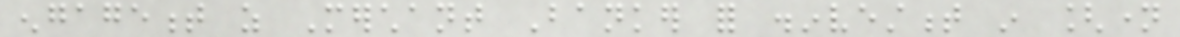engagement as Merchant Banker for disinvestment in [name
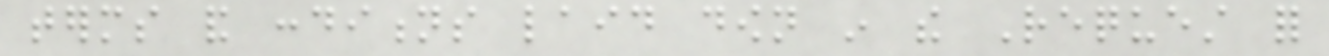terms and conditions laid down in the Request for
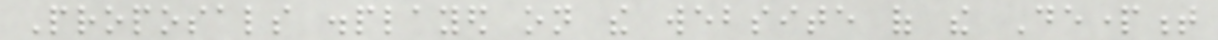Proposals displayed on the website of the Department
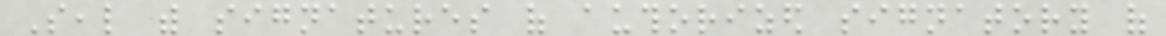Seal with signatures of authorized signatory of
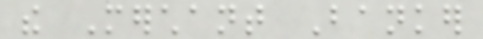the Merchant Banker
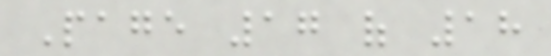Page 17 of 18
